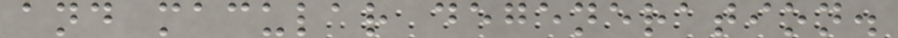and macular degeneration.
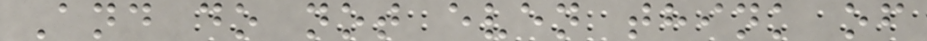And do not even think of
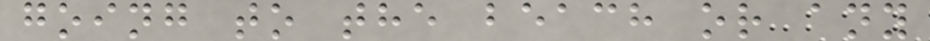going to the beach or any
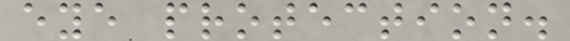eye protection.
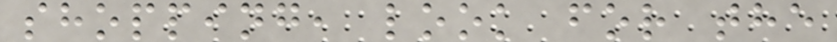shopping, look for the
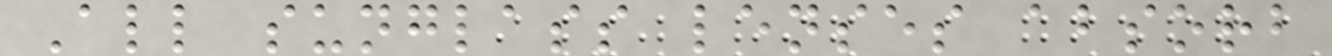All sunglass lenses absorb
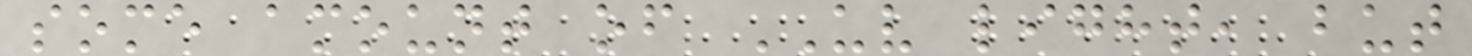some amount of UV light, but
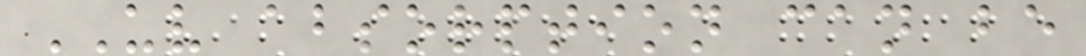UV absorption can be
